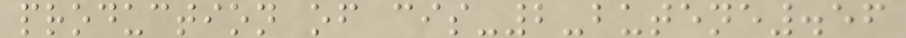production of cis-2-butene.56
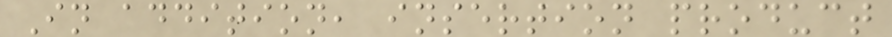In addition, insertion product
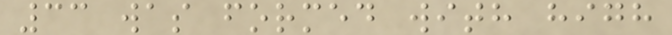33 was formed with high
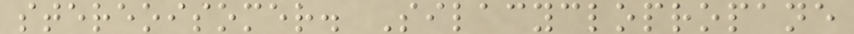stereoisomer. Silacyclopropane
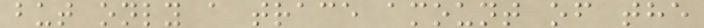but only a trace amount of the
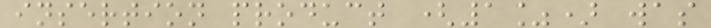insertion product (1%) was
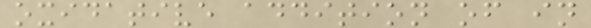oxidative addition of in
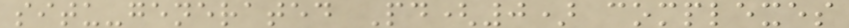situ-generated Pd(0) complexes
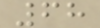68
